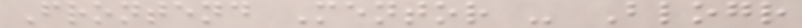Frontend Mentor - Blogr
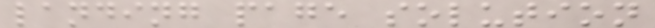landing page solution
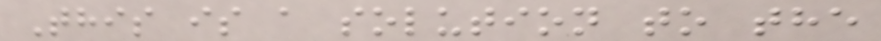This is a solution to the
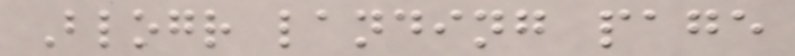Blogr landing page
